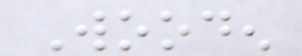Wooden
